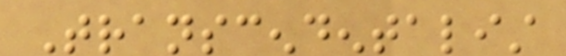Transcendentalist
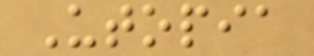Utopia
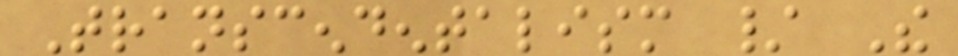Transcendentalism / The
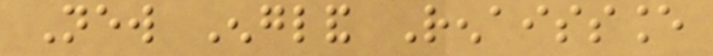New England Renaissance
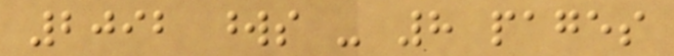2092 words - 8 pages
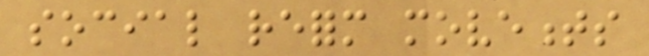social reform movements
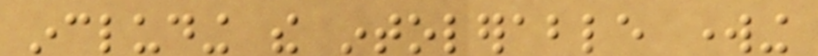including the intolerable working
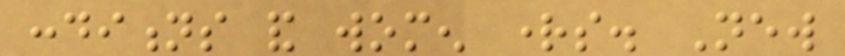conditions and women rights. New
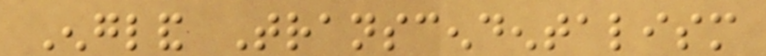England Transcendentalism
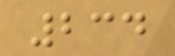234
